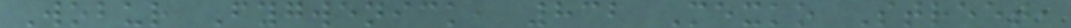Wobur Fygwenick, 832 Mexko Street,
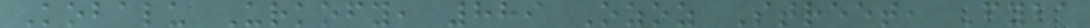Kobalu Urkofy, 889 Ozoz Street, Fyba
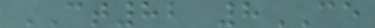CT82 8CE
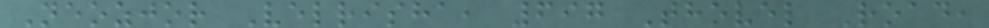Neozjor Velrisha, 697 Thovel Road,
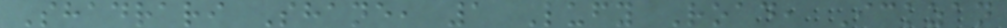Shadrari Shane, 1 Lufy Road, Ickzan
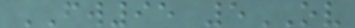FW95 5OV
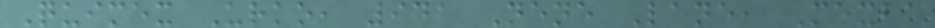Quimex Urko, 941 Nene Lane, Mexba
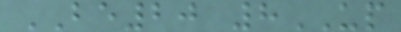BE20 8UP
